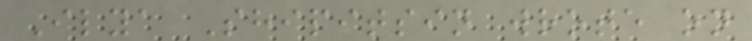Ilya Shipitsin wrote on
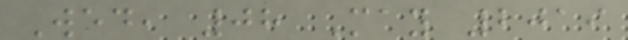Wed, 08 May 2019
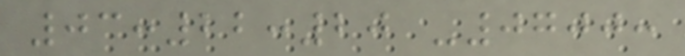03:22:20 -0700:
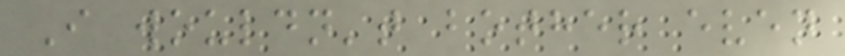I wouldn't bother even
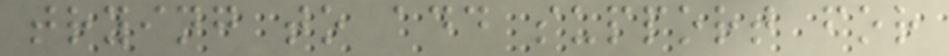trying to add support for
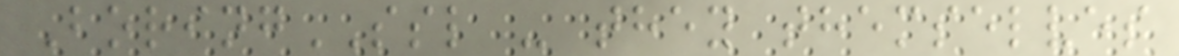BoringSSL - they themselves
